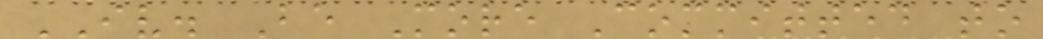IV. Be More Committed to
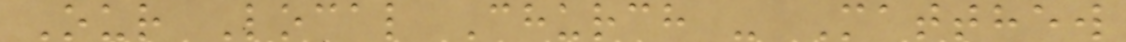Our Local Church - Matthew
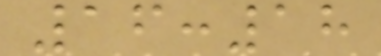16:18
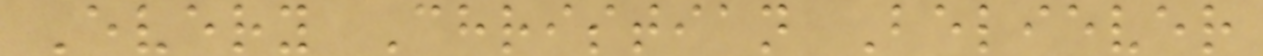Every Christian Believer
